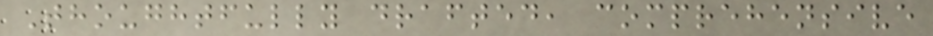Thoughtfully drafted, comprehensive
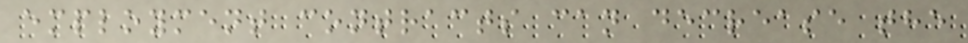employment contracts can decrease the
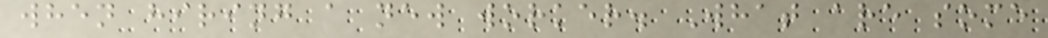when hiring a new worker. What are some
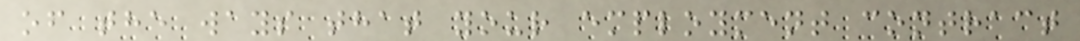of the ways that your employment contract
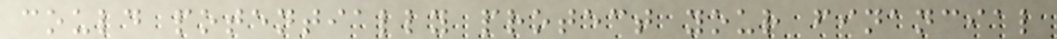could potentially protect your financial
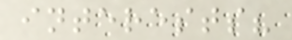interests?
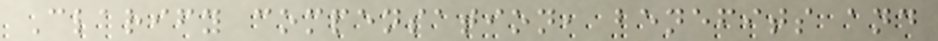Clarify compensation, benefits and
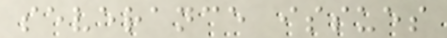severance issues
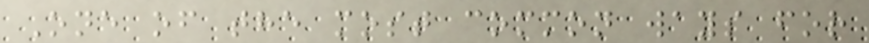One of the most common ways for
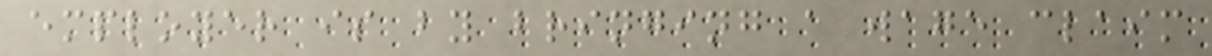employer is by bringing a wage claim
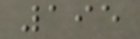195
